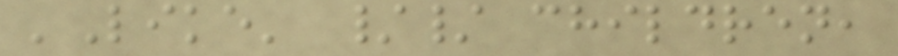'Like' // children,
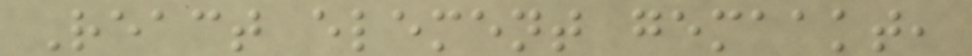React element gemaakt,
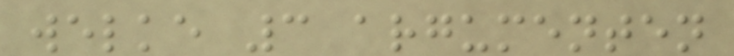welke 3 argumenten
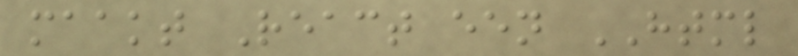maakt React een HTML
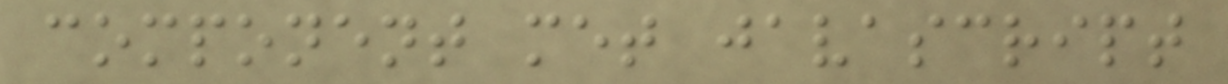component met javascript
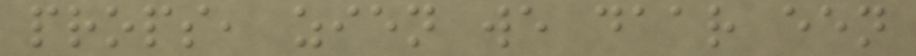props, zien we daar een
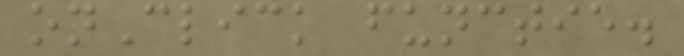onClick functie.
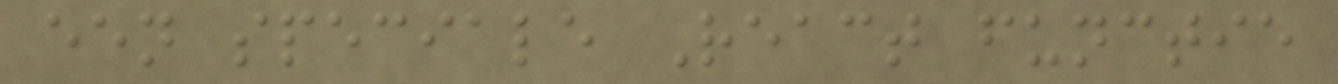een speciale React functie
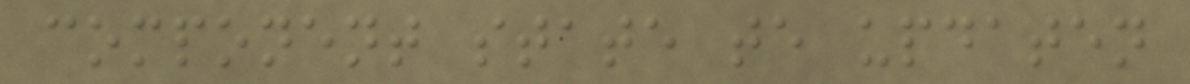component state te updaten
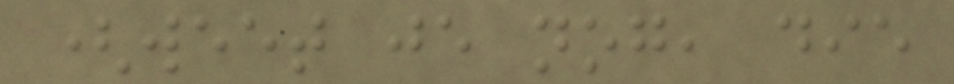(weet je nog, die
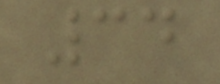34
